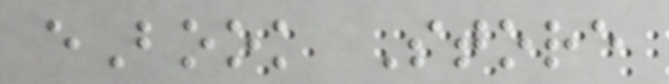eBook Store
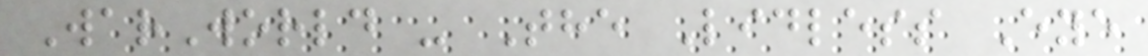WarWorld - The Lidless Eye
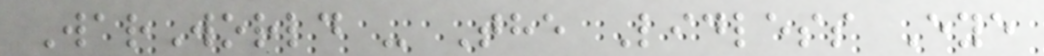WarWorld - The Lidless Eye
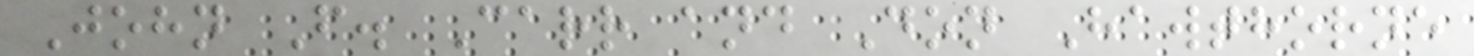John F. Carr and Don Hawthorne
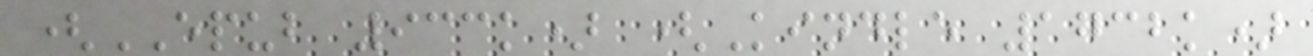(EPUB 933k) (Kindle 1732k)
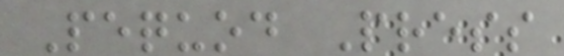Pequod Press
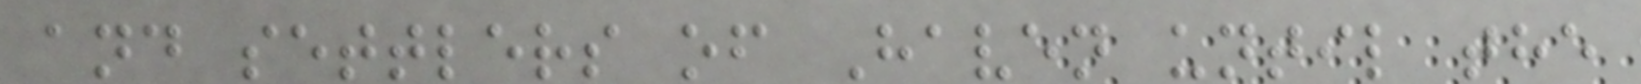and settlers of Haven until the
